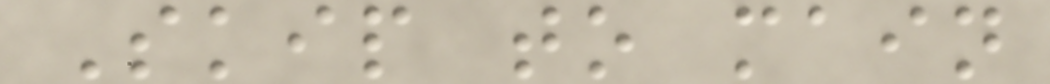Skip to main
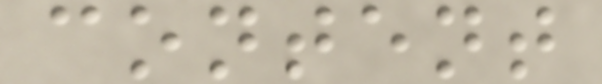content
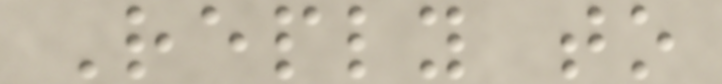Reply to
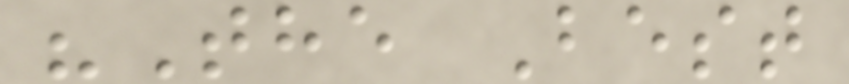"The Best
